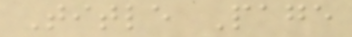Title Page
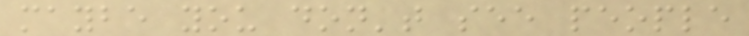maybe you don't see people
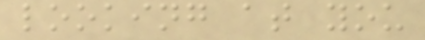looking at you
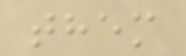them
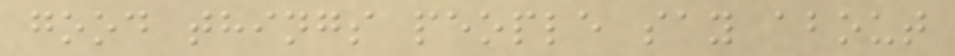good things people say about
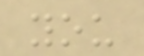you
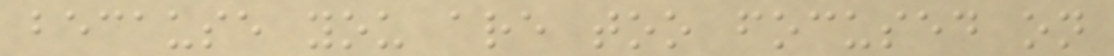because you are too focused on
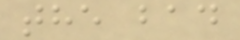the bad
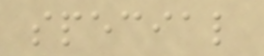special
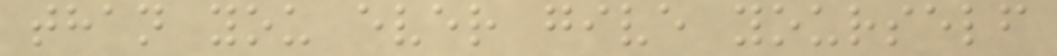than you ever give yourself
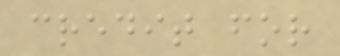credit for
